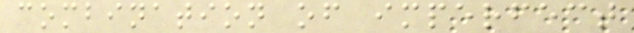combination of imperfect
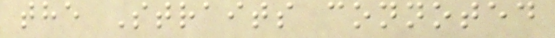the Straits connoted
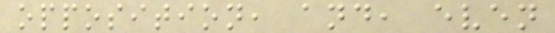opposition, and, even
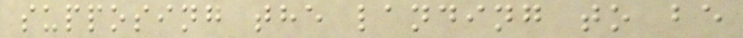supposing the landing to be
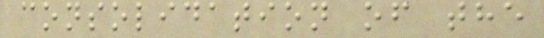consolidation of the
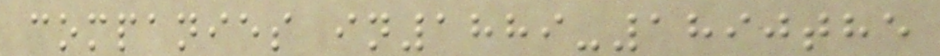companies in1889-1890the
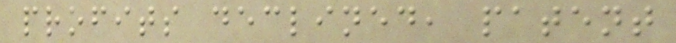profits declined, patent
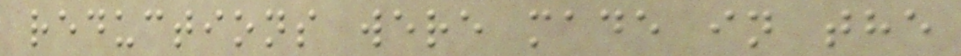reductions were made in the
